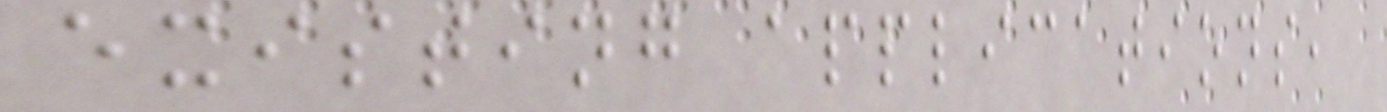existing applications,
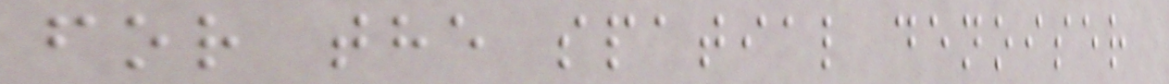for the spatial denoiser
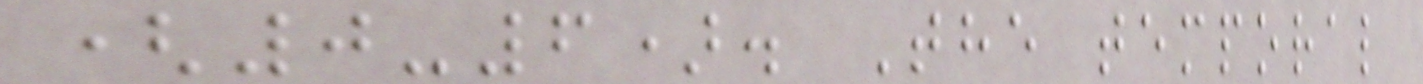(0-6). The temporal
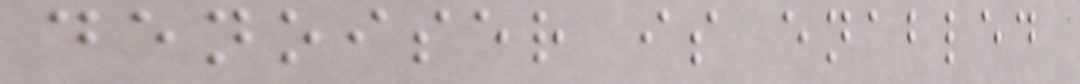denoiser is enabled
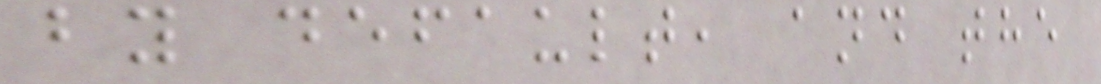by default, and the
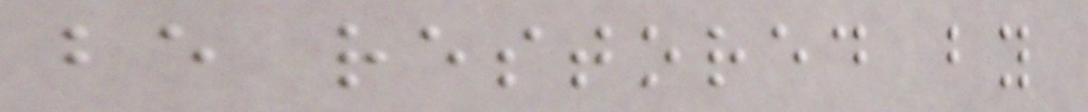be restored by
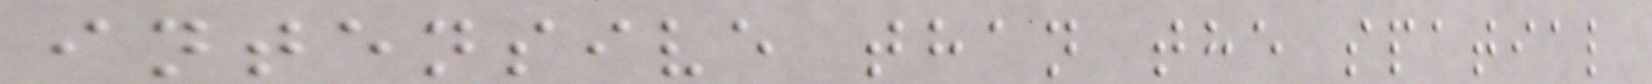intensive than the spatial
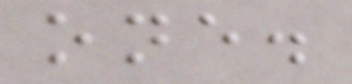one.
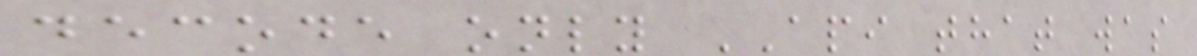decode only API that was
